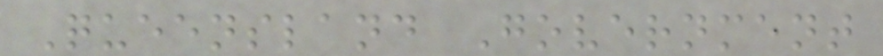Queensland Government
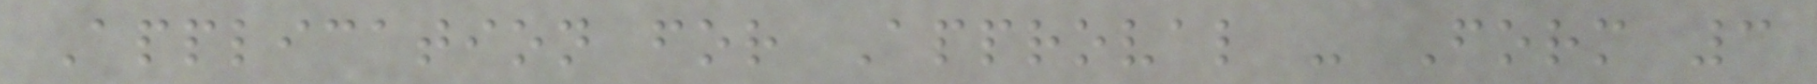Application for Approval - Form 3
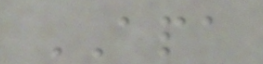APA
